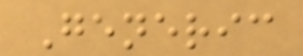Generic
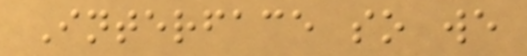Interface so we
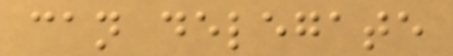can delegate
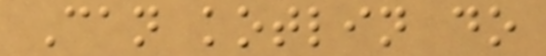Can kotlin do
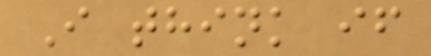I think if
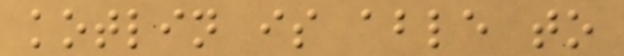kotlin is able to
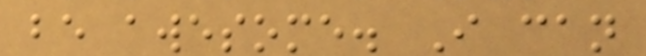be awesome. I can
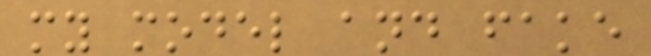my model and fake
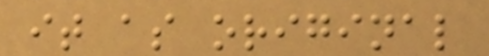it as original
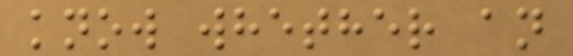know whether an
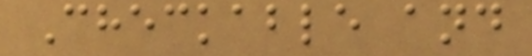Checkable and
